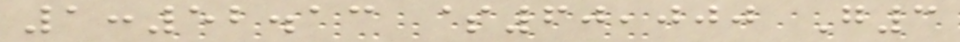1:52.13 $60,000 G3
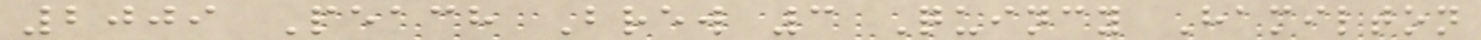2009 Peach Brew 3 Quincy Hamilton
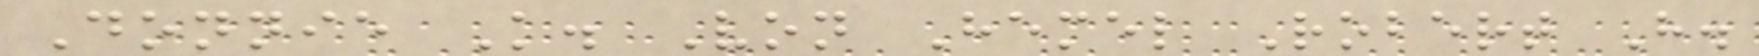Donnie K. Von Hemel Robert H.
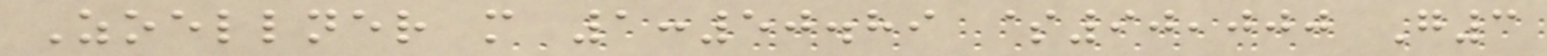Zoellner m 1:50.89 $90,000 G3
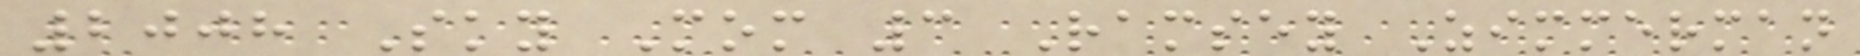2008 Sky Mom 3 Ramsey Zimmerman
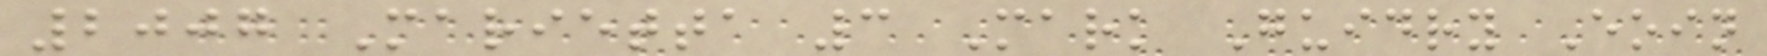2007 Marietta 3 Mark Guidry Eoin
